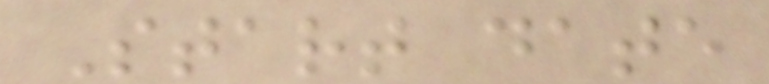Start date
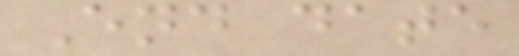End date
